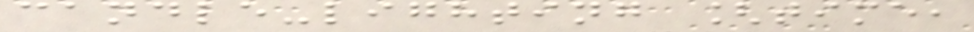candle-lighting [time,
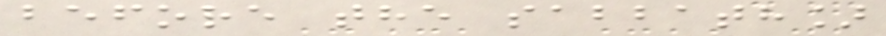before the sabbath]
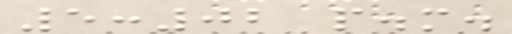5:02 p.m.
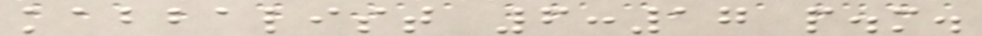kabbalist 6:17 p.m.
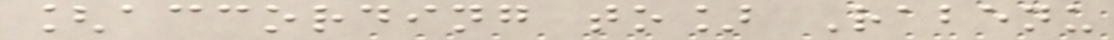[according to] Rabenu
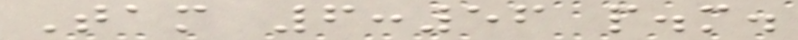Tam 6:56 p.m.
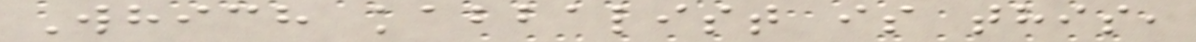Which kabbalist is this,
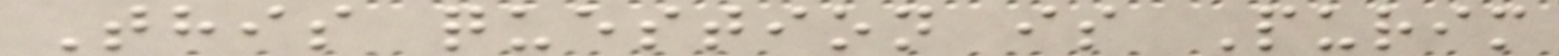This question is Purim
